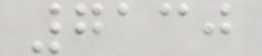7130
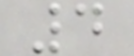4
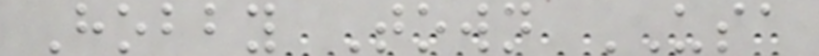Hobby Town USA
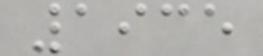1935
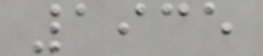1935
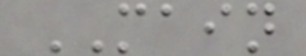MAIN
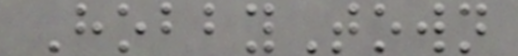HobbyTown
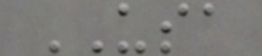USA
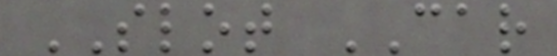SLOT CAR
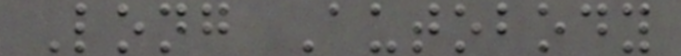Long Autobody
